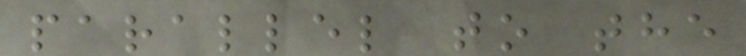parallel to the
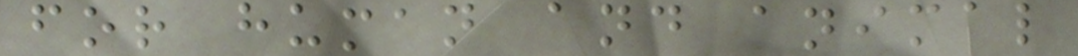for human and animal
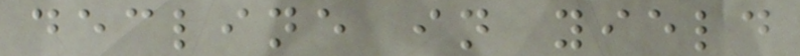decline in yield
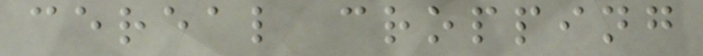cereal cropping
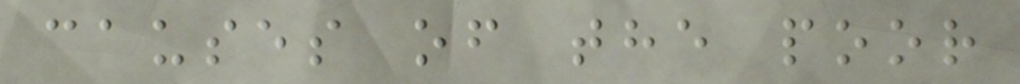causes of the poor
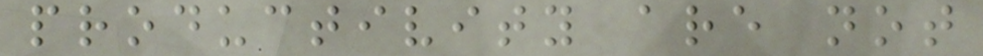productivity are not
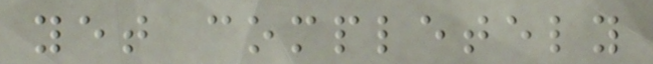yet completely
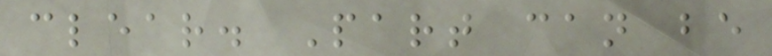clear. Part can be
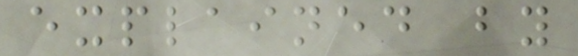explained by
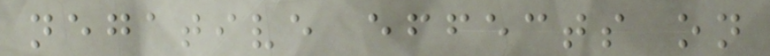negative effects on
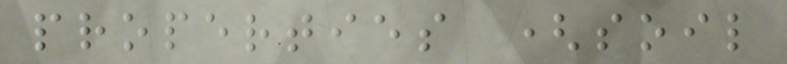properties (soil
